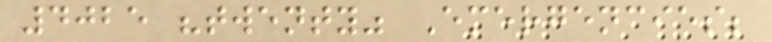4025 "twenty" Emergencies;
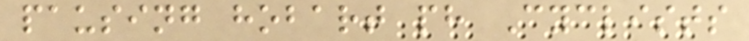pausing hobart ph Cyclists
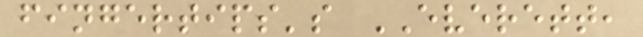fingertips's EVERETT,
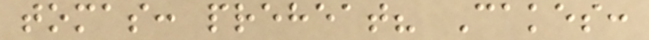tomas: preheat? Cakes:
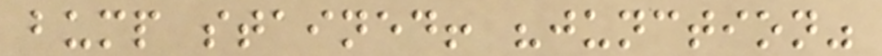bump stained! "junction"
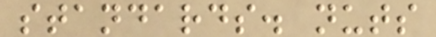standards. nuts
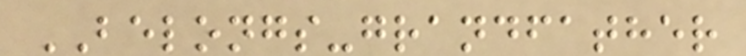BELONGS-grandfather
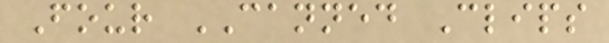Four CANNED Clips
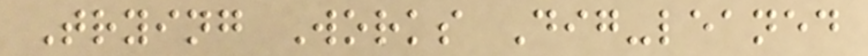Trying Works Dig-leaned
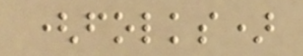(folks)
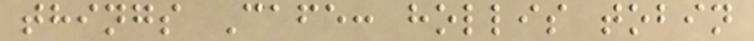things Cafe: hollis tobin
